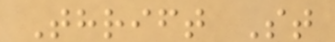Thrift St
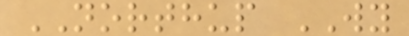NORTHUP WY
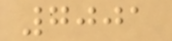7001
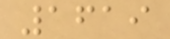1619
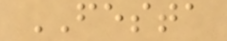FESTA
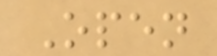Open
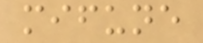mifune
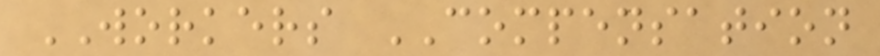WORKERS COMPENSATION
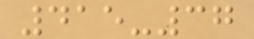415-37
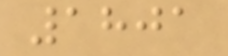1801
